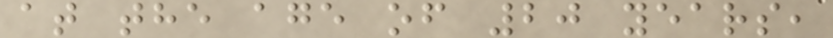at the age of 20 years,
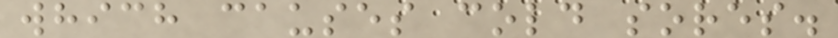which causes cold sores.
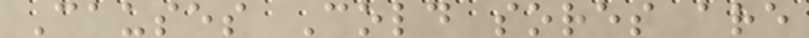Causes Cold sores are
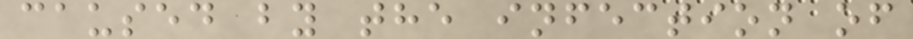caused by the infection of
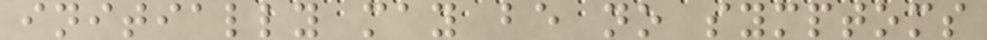initially may be no symptoms
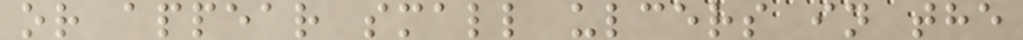or appear small ulcers in the
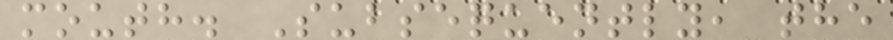mouth. Subsequently, the
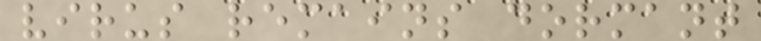virus remains dormant
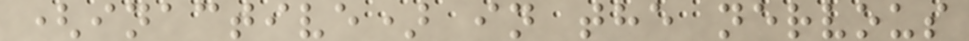(inactive) in the nervous
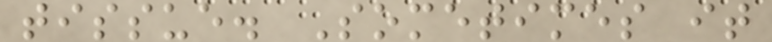tissue. Sometimes it
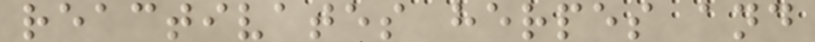reactivates herpes and
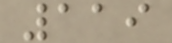119
